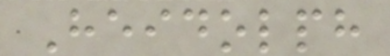Heidolph
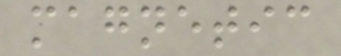magnetic
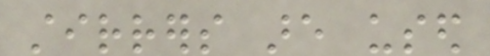stirrers are used
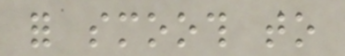for smooth to
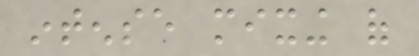intense mixing of
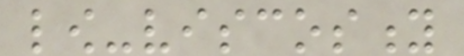low-viscosity
